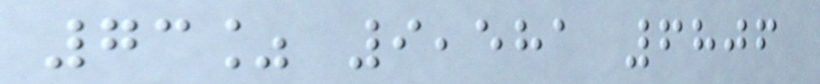73% 9,581 6806
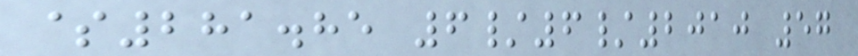$281.85 6/6/2010 57
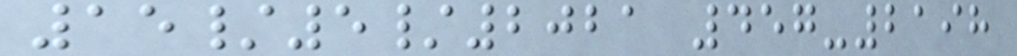15/5/2021 457-2198
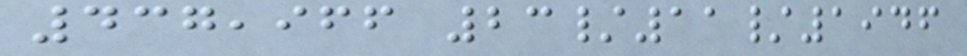437,966 23/11/1946
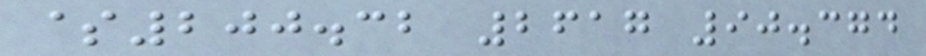$200.32 2617 90.374
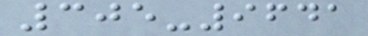305-9641
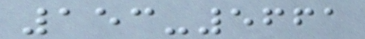153-5661
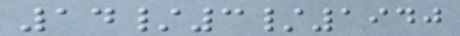14/3/1940
